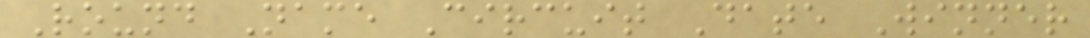Round Name Circuit Date Winner
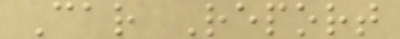Car Report
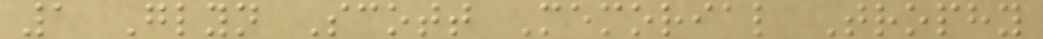1 Glyn Scott Memorial Trophy
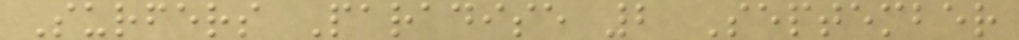Surfers Paradise 2 September
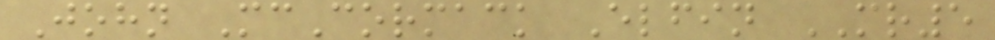John McCormack Elfin MR5
